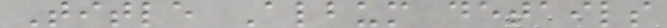Title Album details
